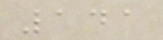141
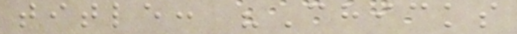title: "Chicks
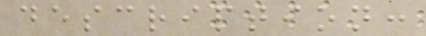description:
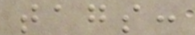tags:
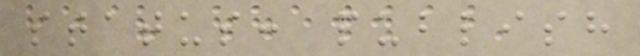status: publish
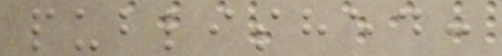published:
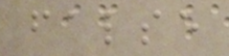false
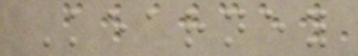Kearney
